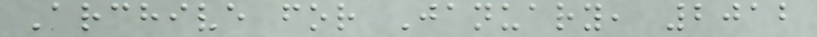Archive for January, 2012
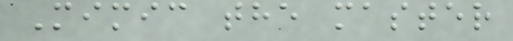Mimic the master
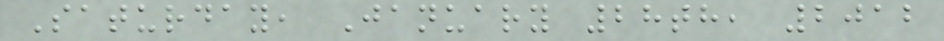Saturday, January 28th, 2012
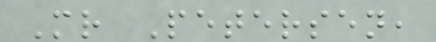Mr Petersen,
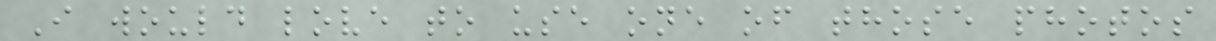I would love to use one of those photos
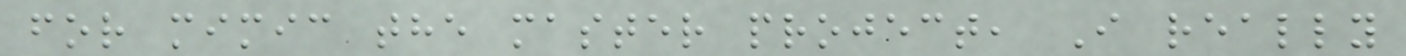for mimic the master project, I really
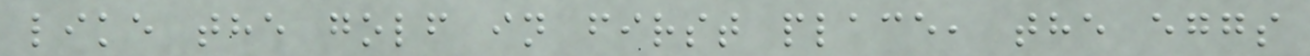like the golf in first place, the eggs
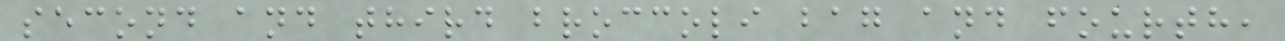second and third broccoli bag and fourth,
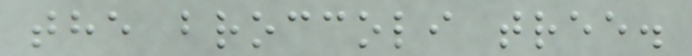the broccoli tree.
